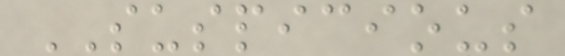SUSPICIOUS
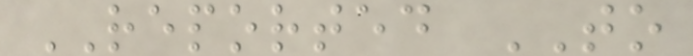REPORTED TO
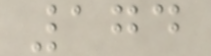174
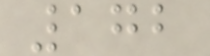172
